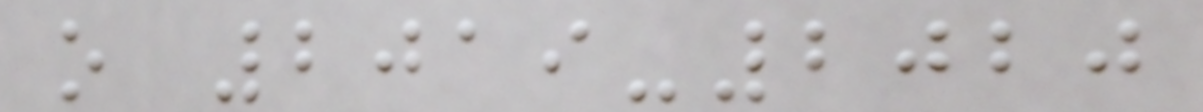o 2019-2020
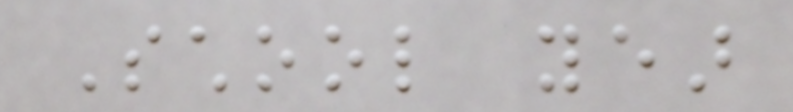School year
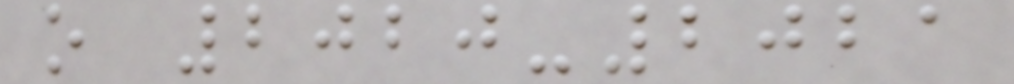o 2020-2021
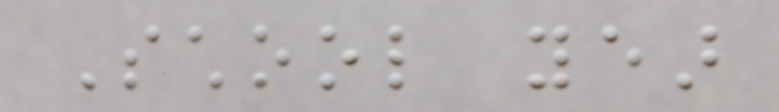School year
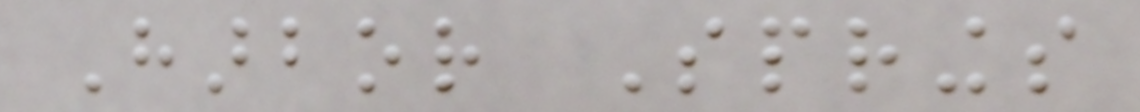Harbor Springs
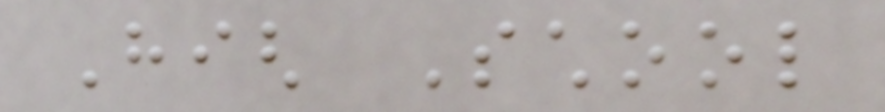High School
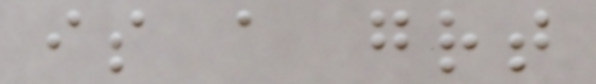is a great
